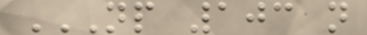NP 103 N
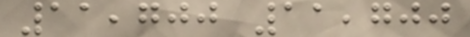11,700 11,700
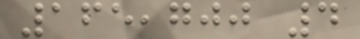165,700 4
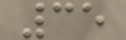35
